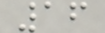16
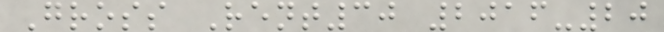Gross Rent30 2016-20
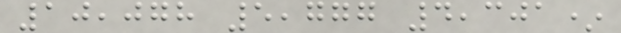10,078 5,777 4,301*
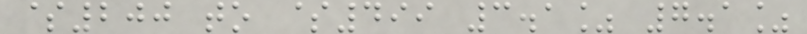$200 to $499 3.1% 7.1%
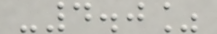-4.0%
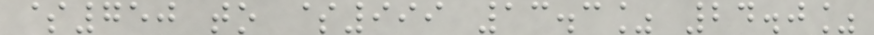$750 to $999 13.3% 24.0%
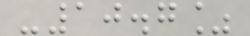-10.7%
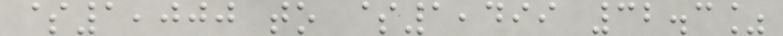$1,000 to $1,499 32.3%
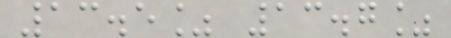13.5% 13.7%
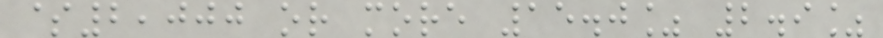$2,000 or more 15.0% 2.9%
